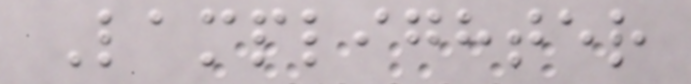Lamplighter
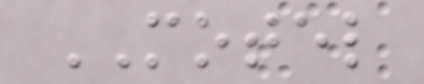MOTEL
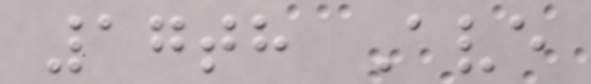17th Ave
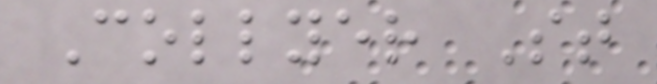Collyer St
